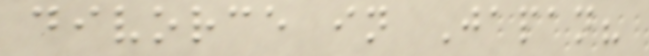divorce in Japan?
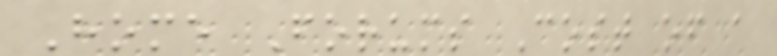Home Forums Cost of a
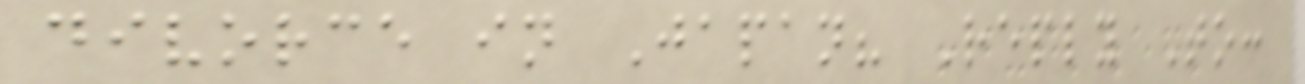divorce in Japan? Reply To:
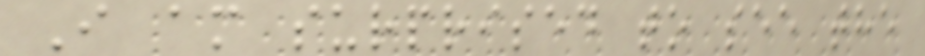I am surprised to see the
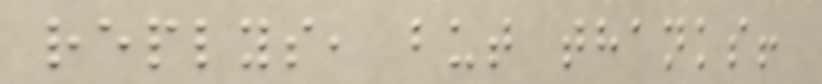replys, but thanks!
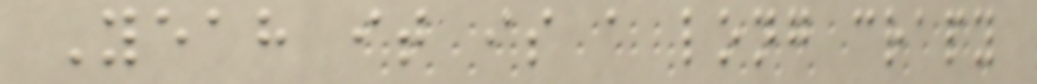Yeah it is a long crapy
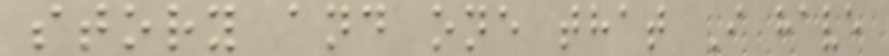story and one that I have
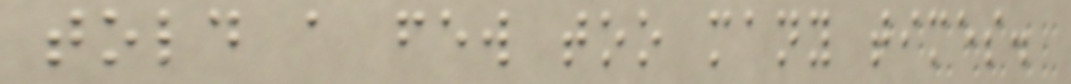told a few too many times.
